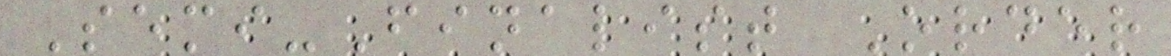Semi-Finalist Order
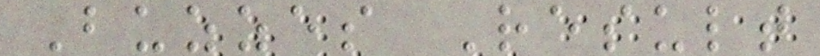Buzzes Result
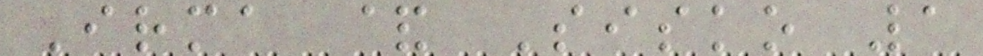Irma & Sisko 1
